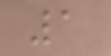1
